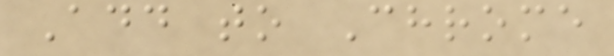Add to Chrome
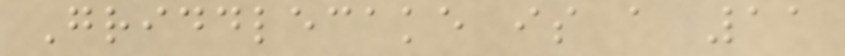Griddlecake is a 11
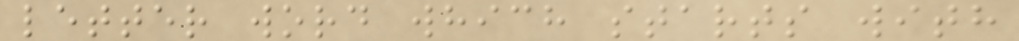letter word which starts with
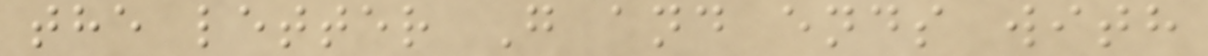the letter G and ends with
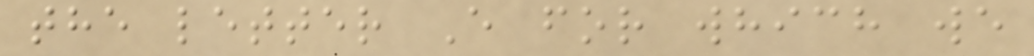the letter E for which we
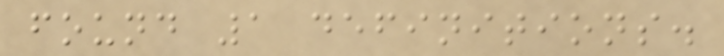found 1 definitions.
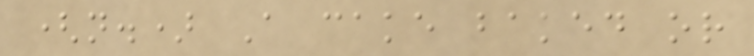(n.) A cake baked or
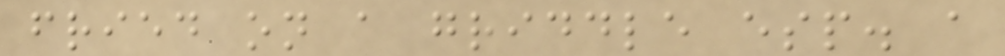fried on a griddle esp. a
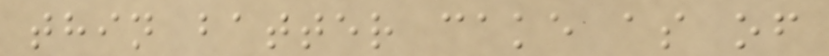thin batter cake as of
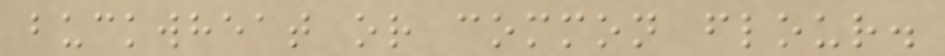buckwheat or common flour.
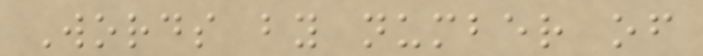Words by number of
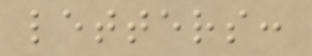letters:
